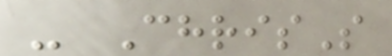- ChrisS
